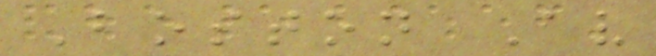Boston Av
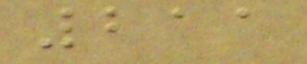211
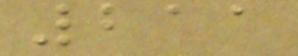211
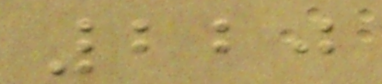220
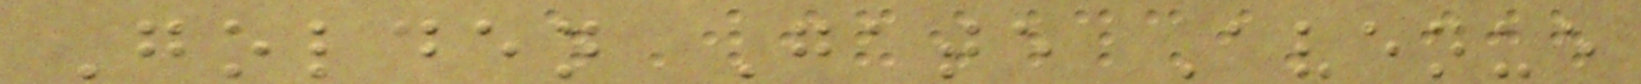Golden Gate Avenue
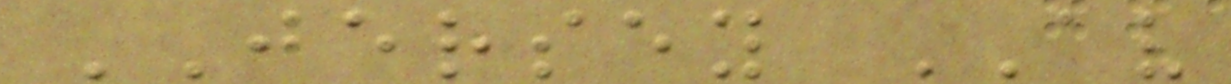JERSEY AV
